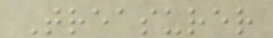Treasurer
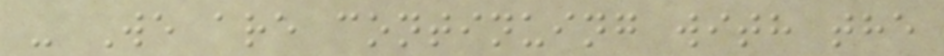- We are continuing with the
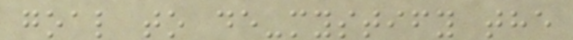goal to de-mystify the
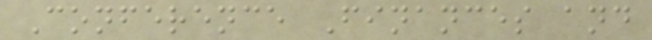Conference Finances and
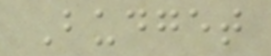Budget
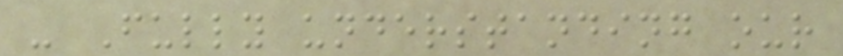- Fully understanding our
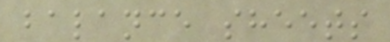balance sheets
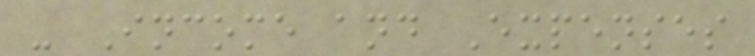- Income and Expenses
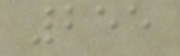255
